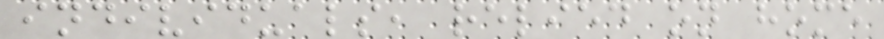individuals, relied on home
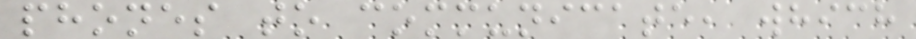phones to communicate, which
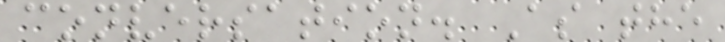conversation. As the
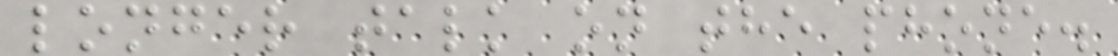longer talk on the phone.
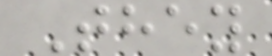They
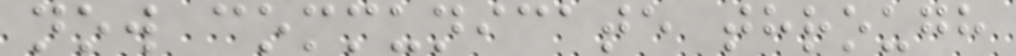now communicate through
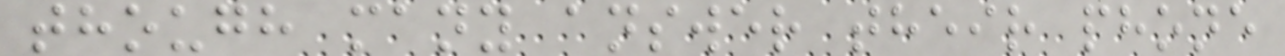though many answer their phone
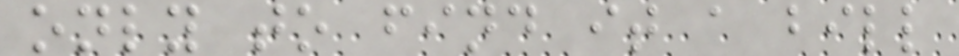only to find it a bill
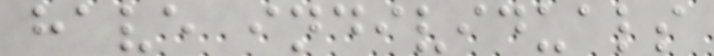have individuals
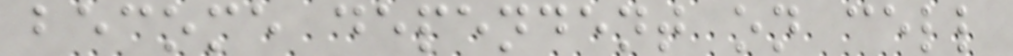become dependent on cell
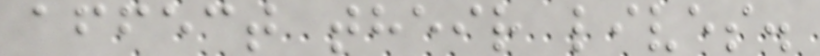affect their lives.
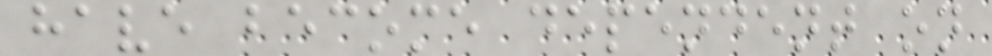have become dependent on
